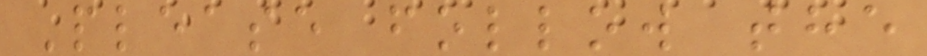Please follow the
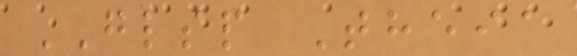GLSP Theia
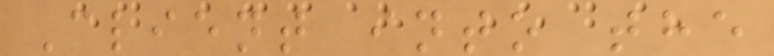Client into the
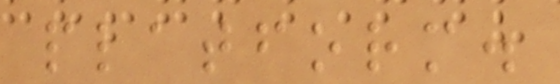platform.
